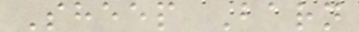Sheep Barn
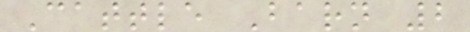Cattle Barn 2
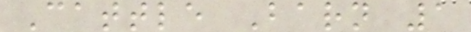Cattle Barn 1
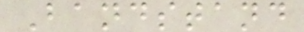Bandstand
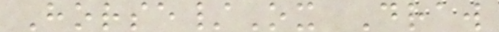Horse/Ox Draw
